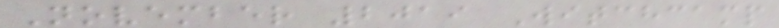November 2019 Witchcamp
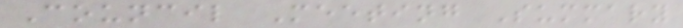Council Meeting Summary
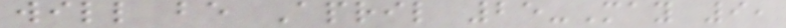will be April 25-May 9,
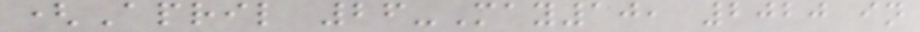(April 26-May10, 2020 in
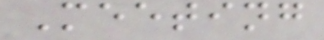Meeting
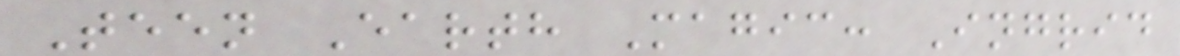Teen Earth Magic: Ingrid
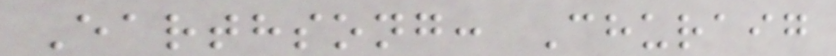Earthsong: Churaig
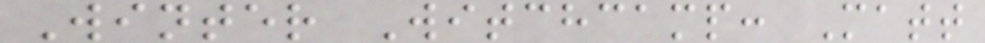Winter Witchcamp: Matt
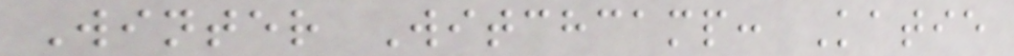Winter Witchcamp: Katie
